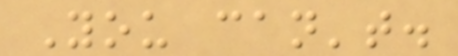You can't.
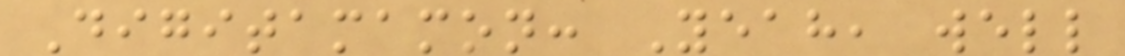Digitamamon: Yeah, well
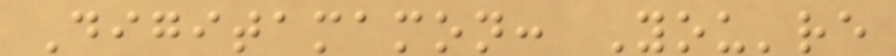Digitamamon: You're
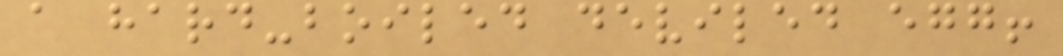a hard-boiled deviled egg!
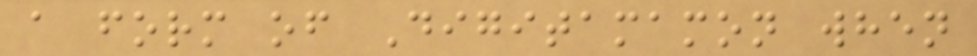a form of Digitamamon when
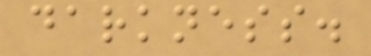darkness.
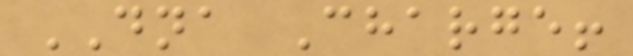DNA Charge!
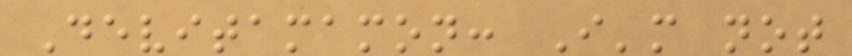Devitamamon: I'm not
